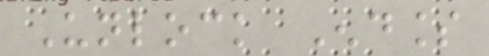Unlock Endless
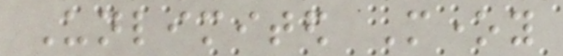Unlimited Money
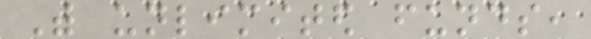With unlimited funds,
